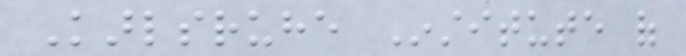Karlsruhe Institute of
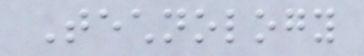Technology
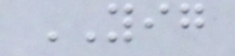YIG
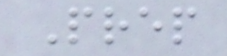Prep
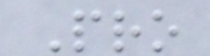Pro
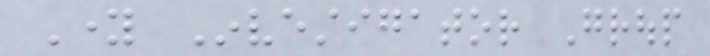Young Investigator Group
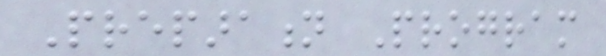Preparation Program
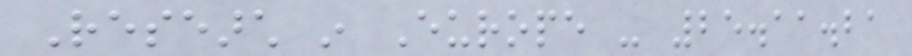Research in Europe - 25.11.21
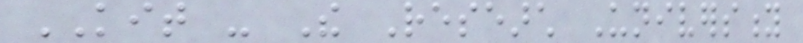KIT - The Research University
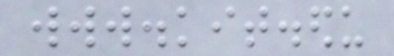www.kit.edu
